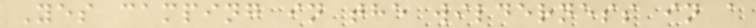Yes camping in the wilderness in a
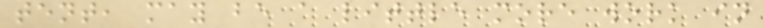tent, may be a little more work in
